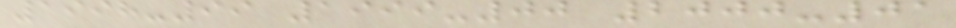1998-99 1999-00 2000-01
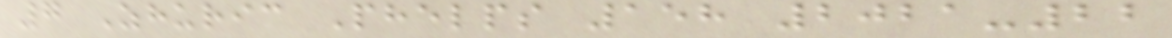7 Zhuric Phelps 158 2021-22
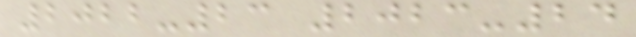2022-23 2023-24
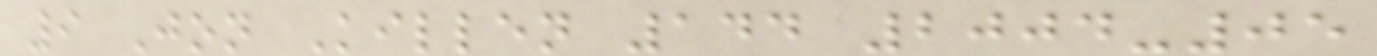9 Jon Killen 144 2004-05
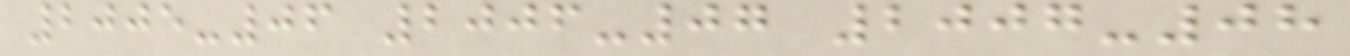2005-06 2006-07 2007-08
